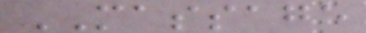MASSAGE
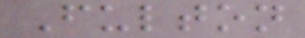Fulton
